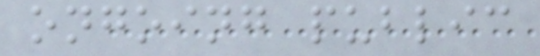ongoing public
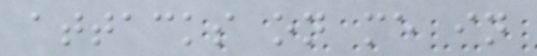attacks on me in
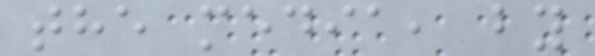the media, by
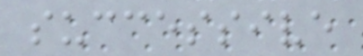successive
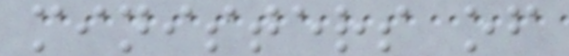ministers of
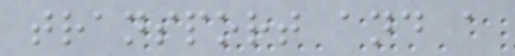transport and a
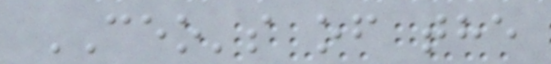CEO's of the
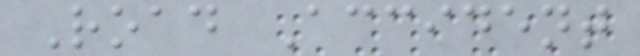Road Accident
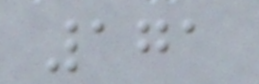171
